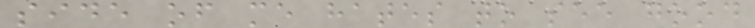side of me hates to see good
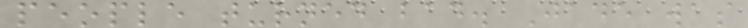people turned bad. Jade was
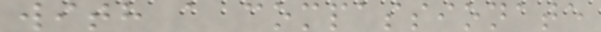with a compassionate
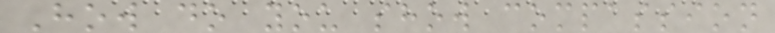How do you show compassion
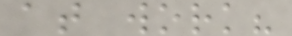at work?
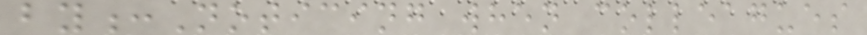by:Noticing when colleagues
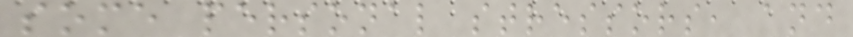some personal stressors, and
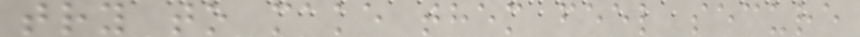try to make them feel secure
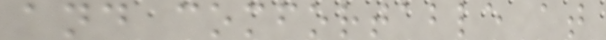and comfortable at
